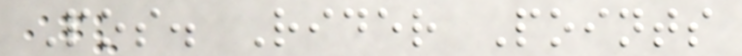Pos. Rider Points
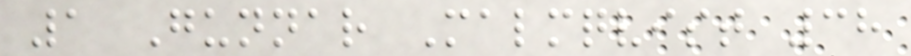1 Gunnar Malmqvist 38
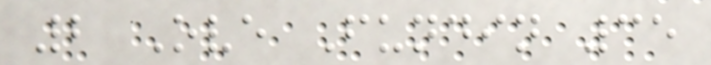2 Ove Fundin 35
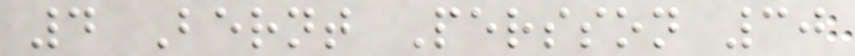4 Bernt Persson 30
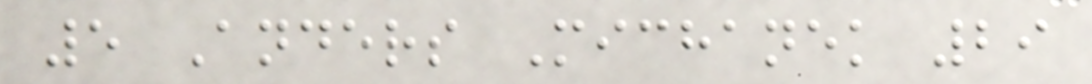5 Anders Michanek 29
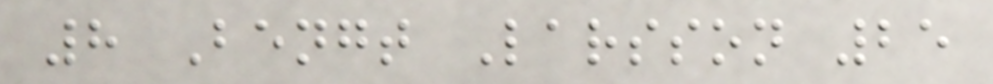8 Bengt Larsson 25
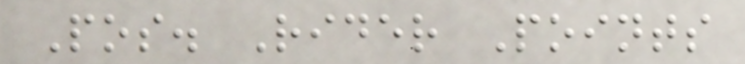Pos. Rider Points
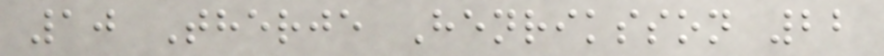10 Therje Henriksson 22
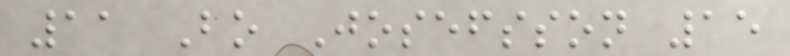11 Bo Josefsson 15
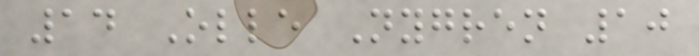14 Olle Nygren 10
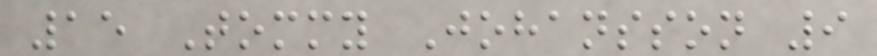15 Tommy Johansson 9
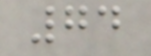74
